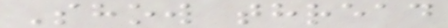Show thread
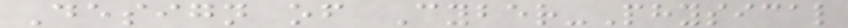Design of Cyber-Physical
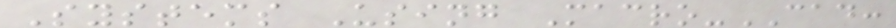Systems Using Macro-CAD:
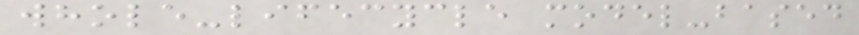whole-lifecycle model-based
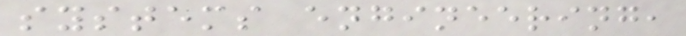systems engineering,
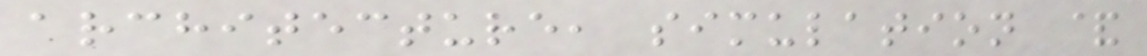architecture, simulation &
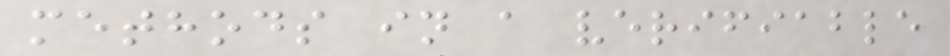methods in a verifiable
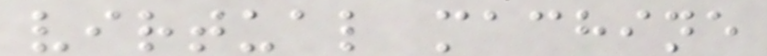virtual machine
